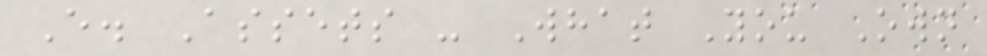E. Assets - What You Own
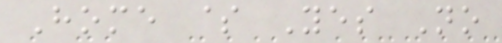Home $ Yes No
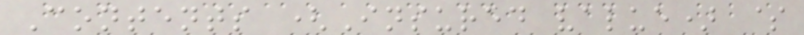Contents (Insured value) $
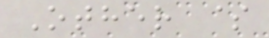Other $
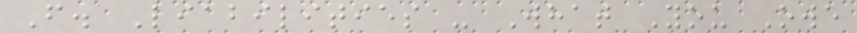F. Liabilities - What You Owe
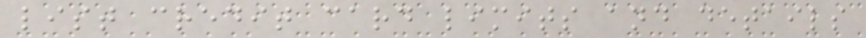list credit card limits and details
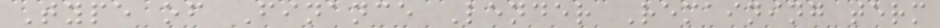Type of Finance Lender Remaining term
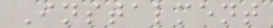Instalment
